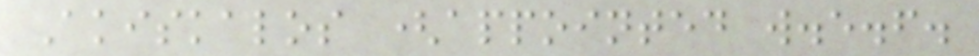Akiskalos (appointed w.e.f.
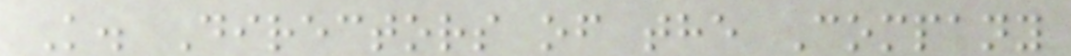K. Directors of the Company
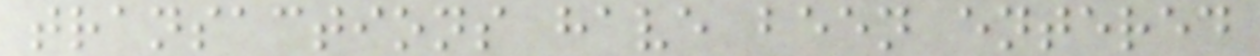transactions have been entered
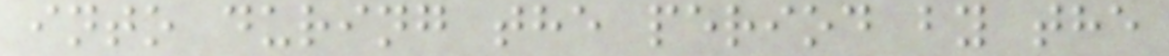into during the period by the
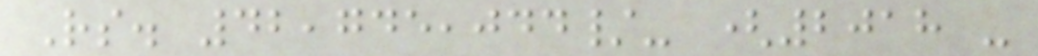Rs. 42,745,044/- (2018 -
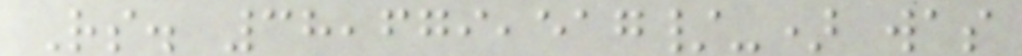Rs. 38,679,517/-) was
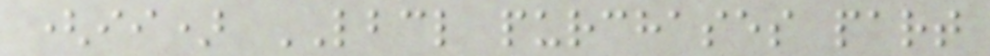(ii) LBCL purchases part
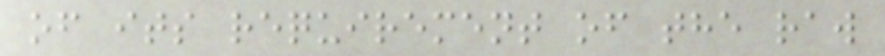of its requirement of the raw
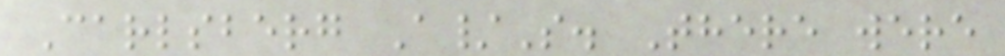Carlsberg A/S. There were
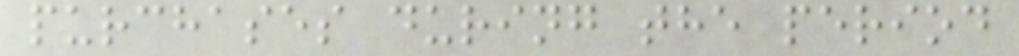purchases during the period
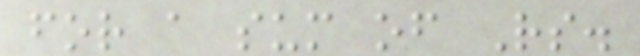for a sum of Rs.
